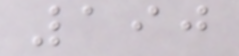190
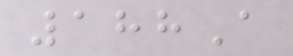188A
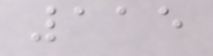115
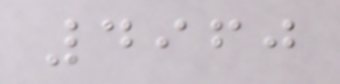4960
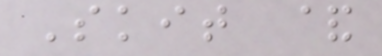Skit &
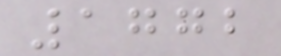1772
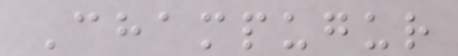Champugur
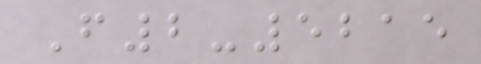F2-5215
